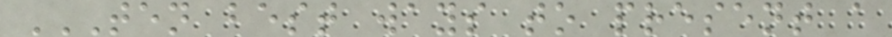TEN BEST WAYS TO PRESENT A
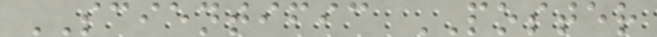SCIENTIFIC POSTER
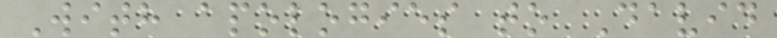With apologies to David
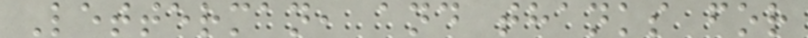Letterman, and thanks for
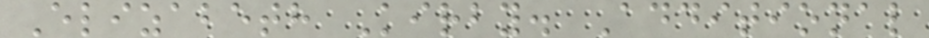Elizabeth Kirby. Additional
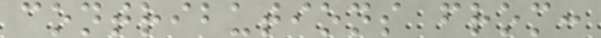contributions from:
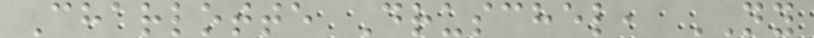Charlotte Druschel, NY
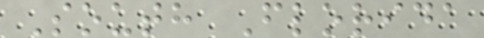South Florida
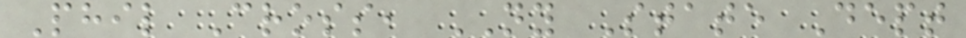Phil Cross, NY State Dept
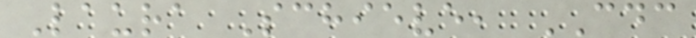Laura Schieve, CDC
